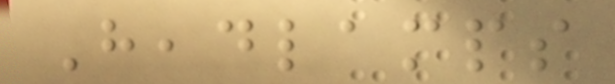Headlamps
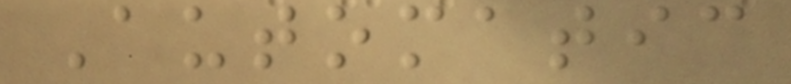Automatic
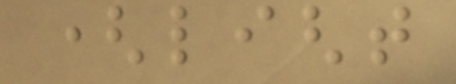(light
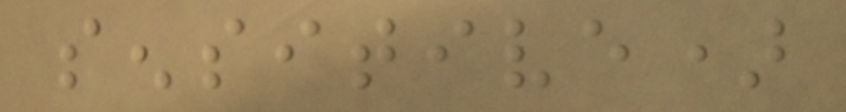sensitive)
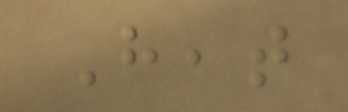Heat
